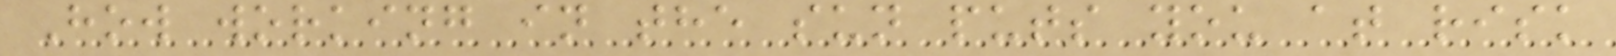How working in the sun puts you at risk
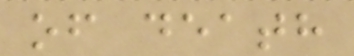of death
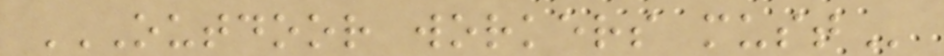OUTDOOR WORKERS MUST
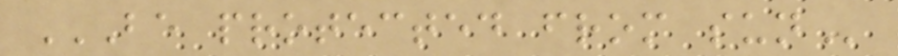BE PROTECTED FROM SUN
